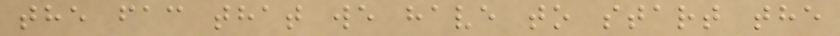the fac that we have to start the
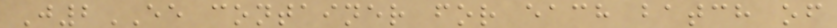J2EE container for each batch of
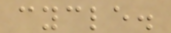cycle.
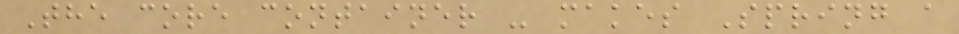The core container - makes Spring a
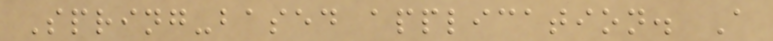Spring-based application. A
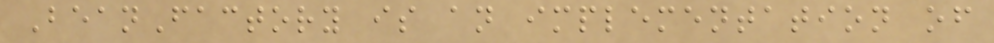BeanFactory is an implementation of
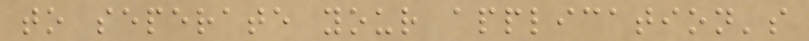to seperate your application's
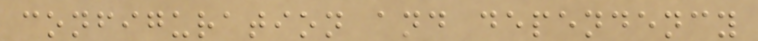configuration and dependency
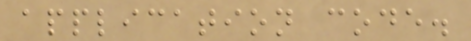application code.
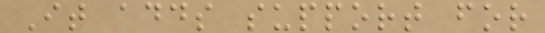It adds support for
